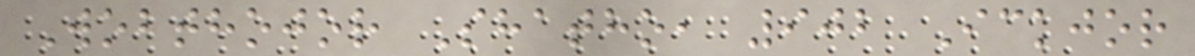Wobthojor Shatho, 902 Ickjor
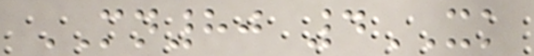MN80 4XK
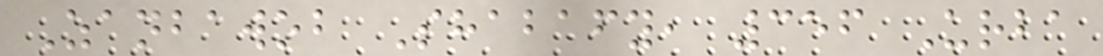Zanbawob Shabafy, 356 Urba
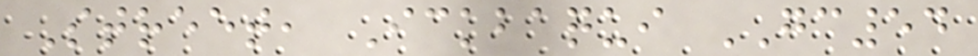Street, Ickbaqui GC54
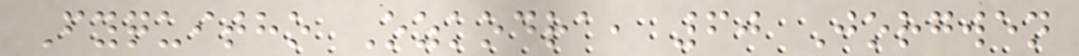Fyquitho Ozkodra, 60 Jorgwen
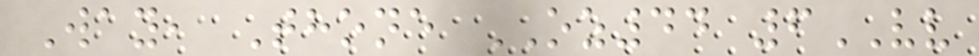Way, Thone OZ44 6VV
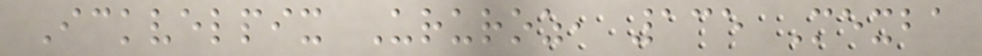Ickvelpix Ururoz, 135 Mexba
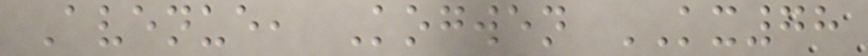Avenue, Kogwen KX78
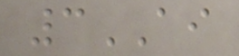3AI
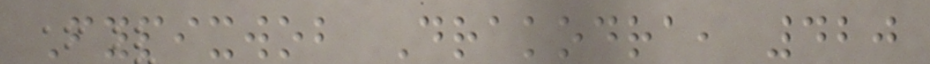Fypixwob Drakodra, 420
